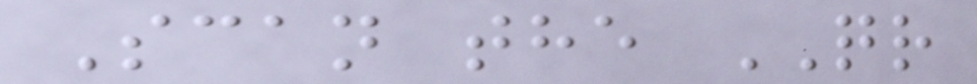Scan the QR
